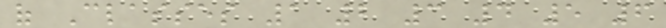of Classes 1 2 3 4 5 6
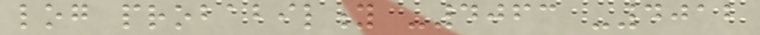log probability -4063 -4012
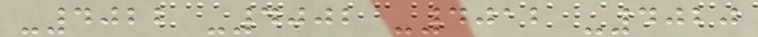-4022 -4002 -4012 -4020
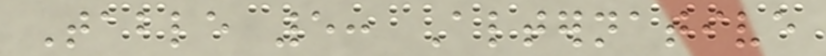Table 5: Alternative
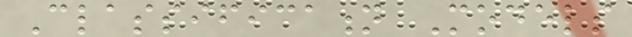Classification Models
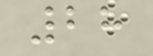28
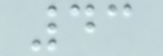43
